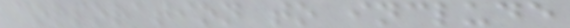corporation to include
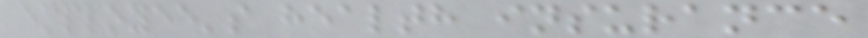employee's health insurance
